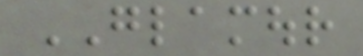GLAMOUR
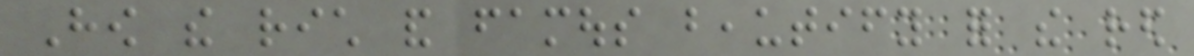How the rich and famous beautify for the red
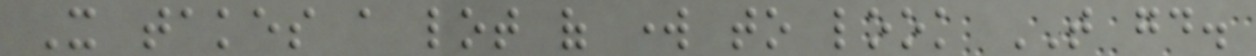It takes a lot of work to look THAT good.
